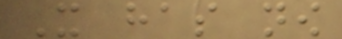It has now
